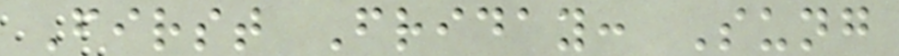First Friday: Sung
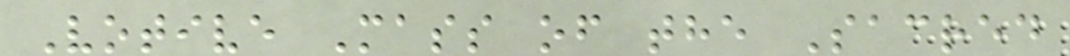Votive Mass of the Sacred
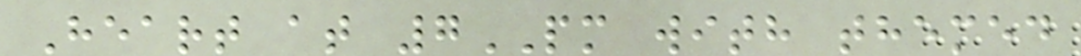Heart at 7PM with themed
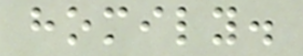homily.
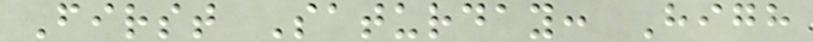First Saturday: High
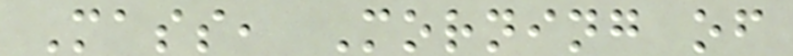Mass, Morning of
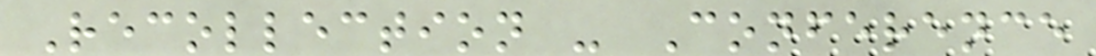Recollection - Conference
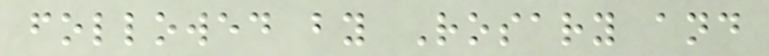followed by Rosary and
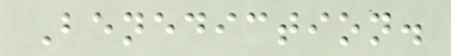Benediction.
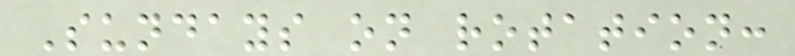Sundays on rotation:
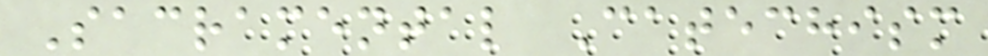Sacramental Catechism
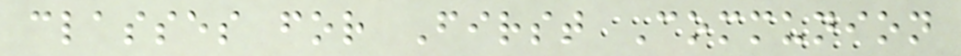classes for First Communion
